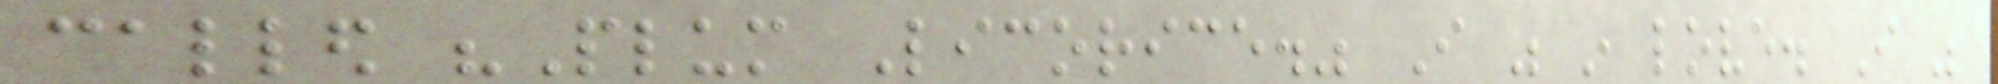called "Plum Licorice." I was in love. I was
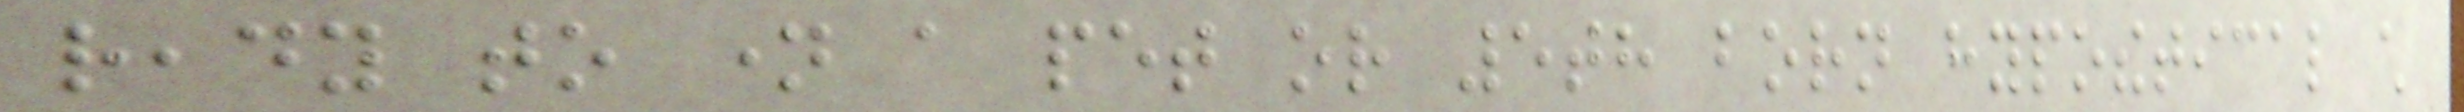ready to name a pet or 5th born hypothetical child
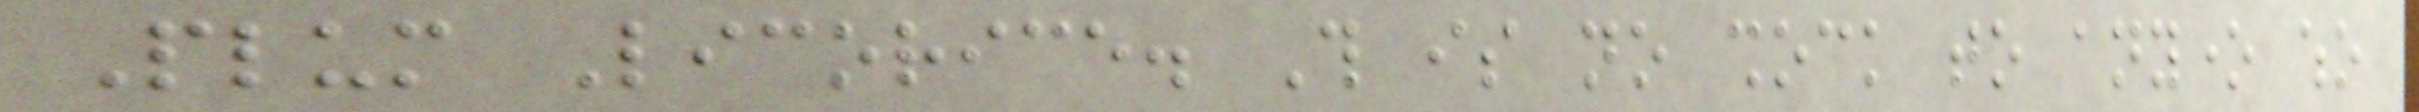Plum Licorice. This is no shock to anyone who
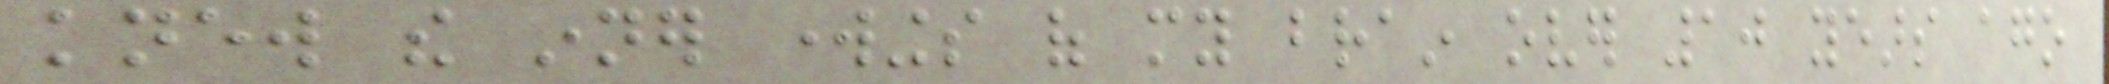knew the inner workings of my brain over 10 years ago
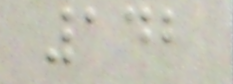142
